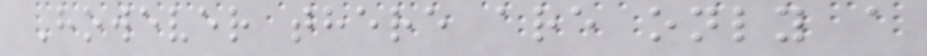However there are only a
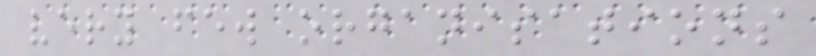very few organisations
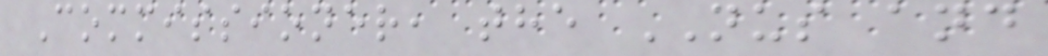Commissioner, the NUS and
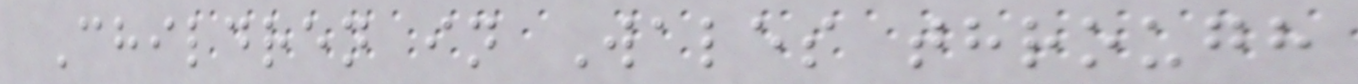Children in Wales through
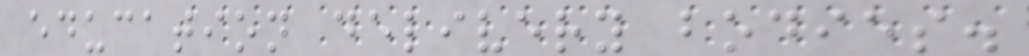education delivery bodies.
